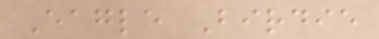Eagle Birdie
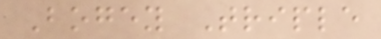Bogey Triple
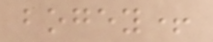bogey+
